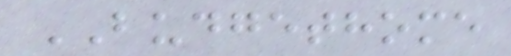BUDGETHOME
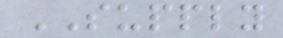SUPPLY
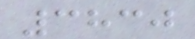3830
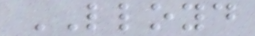LLOYD
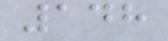148
